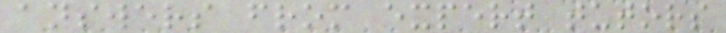answers from expert tutors
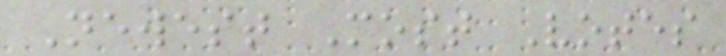Newest Most Votes
